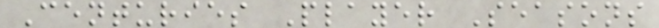Centuries Player Seasons
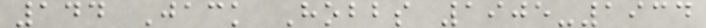144 Jack Hobbs 1905-1934
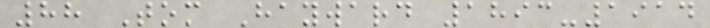88 Tom Hayward 1893-1914
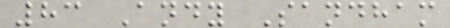83 Andy Sandham
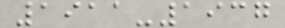1911-1937
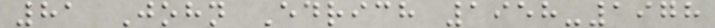81 John Edrich 1958-1978
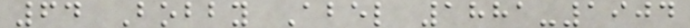64 Bobby Abel 1881-1904
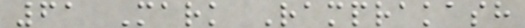61 Mark Ramprakash
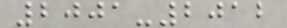2001-2012
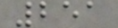251
